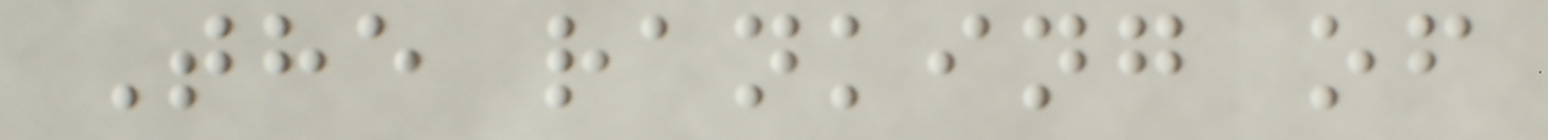The ranking of
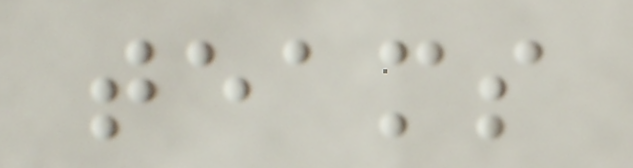teams
